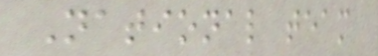National team
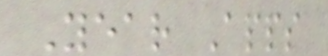Year Apps
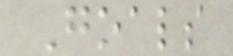Goals
